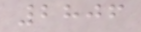2806
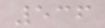536
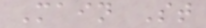Main St
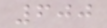600
